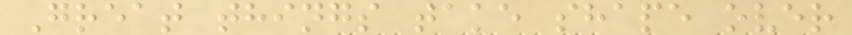Great things take shape over
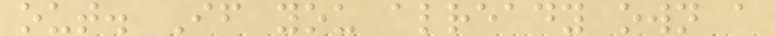out. If you already own a
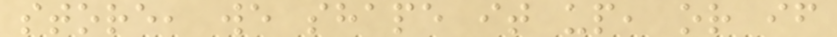store, we shape it up, or if
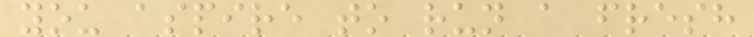you aspire to run a fresh
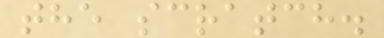the scratch.
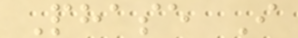Phase I
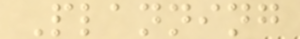Planning
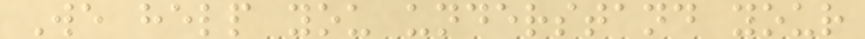We help you understand your
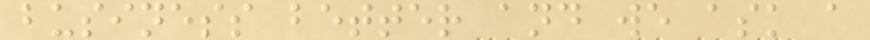business better and we ask a
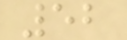52
